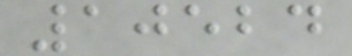10524
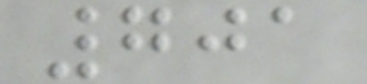701
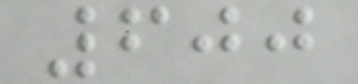600
